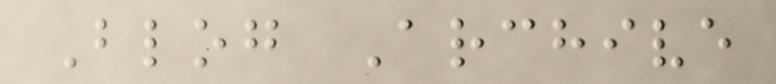Blog Archive
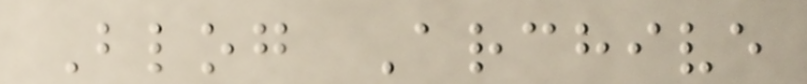Blog Archive
